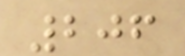206
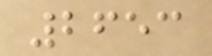2653
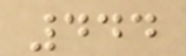444
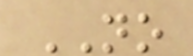NO
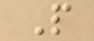P
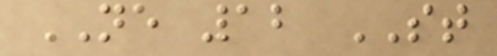NE 12 ST
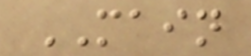MAIN
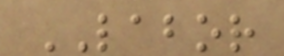LABOR
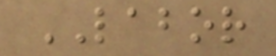LABOR
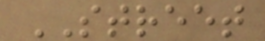STREET
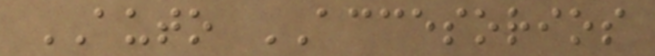AUTO ACCESORIOS
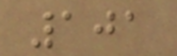101
